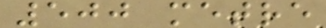500 metre
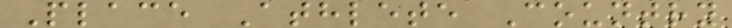Place Athlete Country
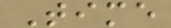Time
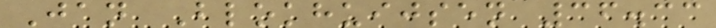Jan Blokhuijsen 36.33
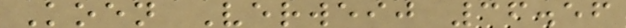Koen Verweij 36.56
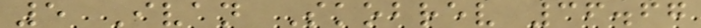5 Ivan Skobrev 36.67
